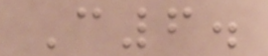C6.
